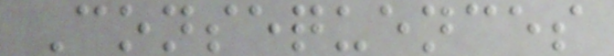Consequences
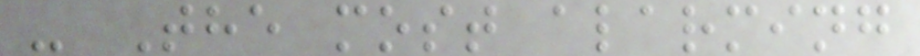- The most alarming
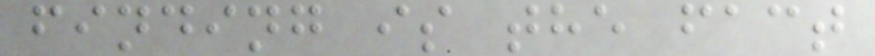finding is the fact
